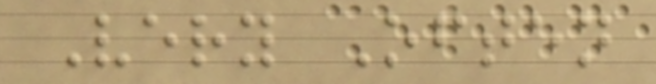Very Often
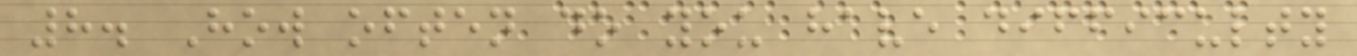8. How often do you have difficulty
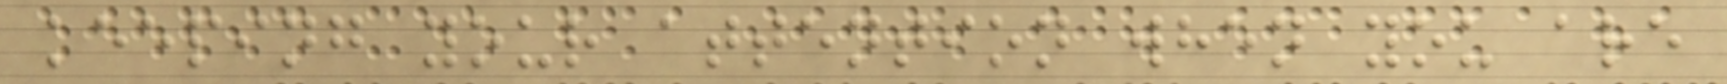keeping your attention when you are
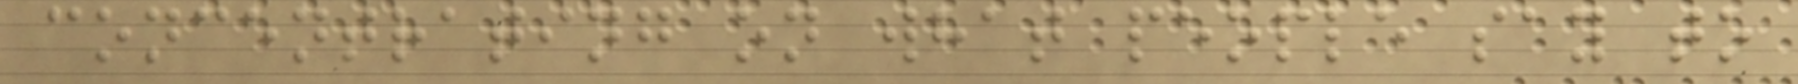concentrating on what people say to
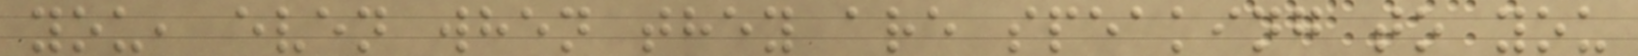you, even when they are speaking to you
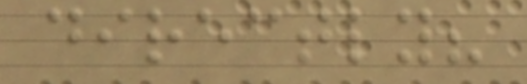directly?
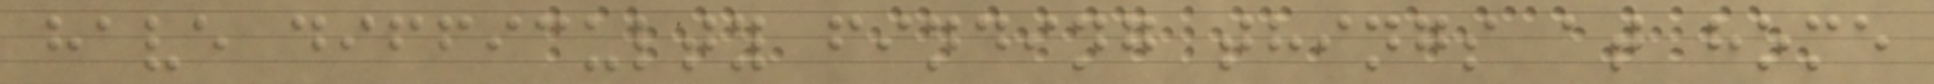have difficulty finding things at home
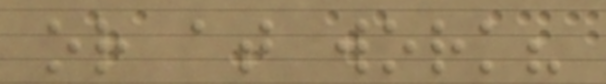or at work?
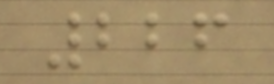226
